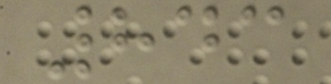843
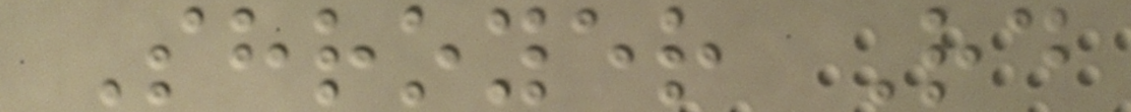Shroyer Rd
